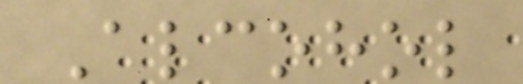Alcohol
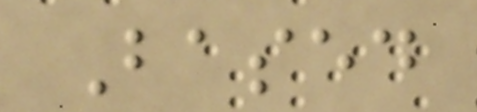Based
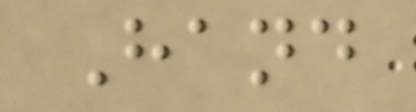Hand
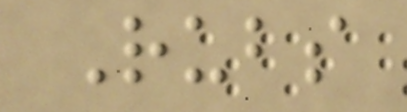Rubs
